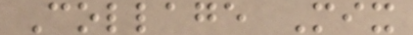Collage Mix
